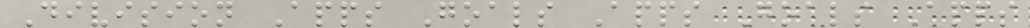Division Apps Goals Apps Goals Apps
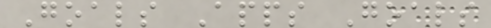Goals Apps Goals
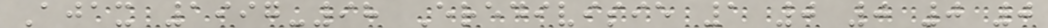Ajax 1997-98 Eredivisie 1 0 0 0 0
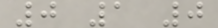0 1 0
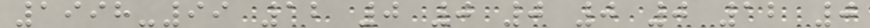1998-99 12 0 0 0 0 0 12 0
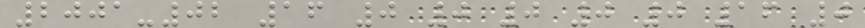2001-02 16 0 0 0 0 0 16 0
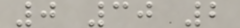0 30 2
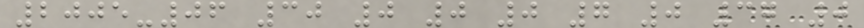2005-06 30 0 0 0 7 0 37 0
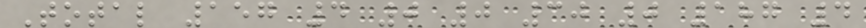Total 157 4 0 0 30 0 187 4
